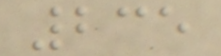235
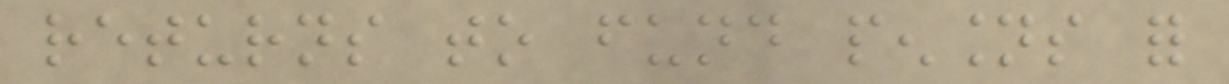returns to fund pensions for
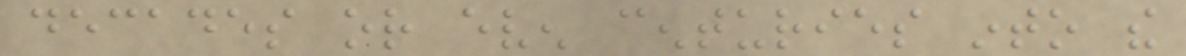decades or even centuries into the
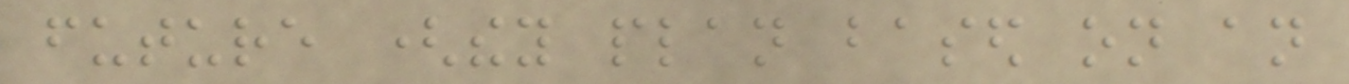future (they plan based on an
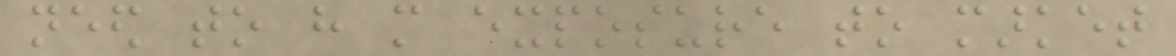need to have more exposure to market
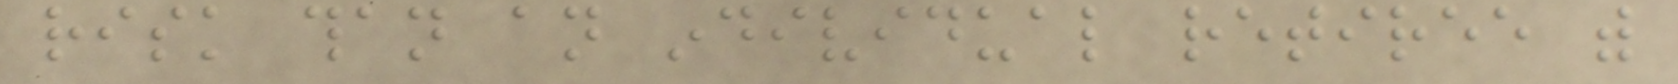risk than an individual retiree with
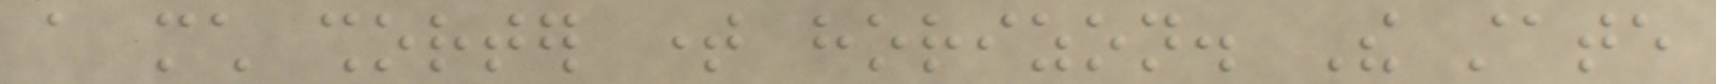a much shorter time horizon. The state
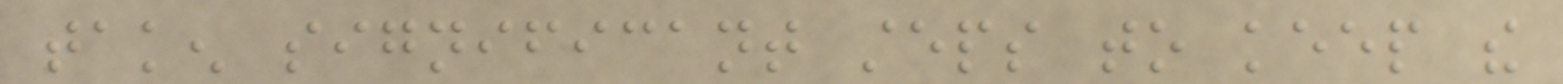taken significant steps to keep the
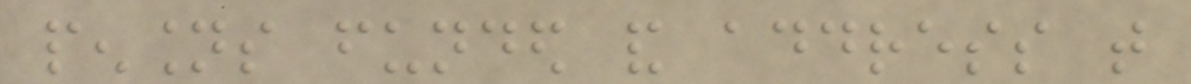pensions funded and address that
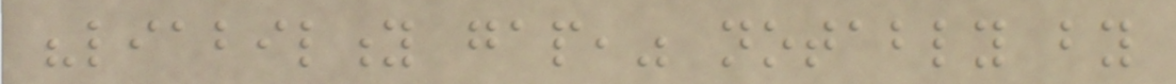"liability gap," notably by
